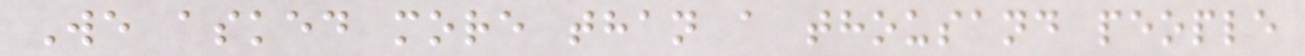We asked more than a thousand people
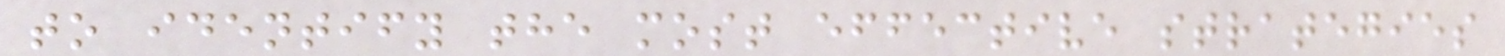to identify the most effective strategies
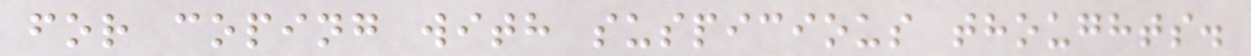for coping with suspicious thoughts.
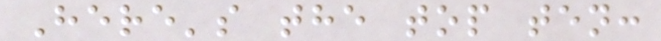Here's the top ten:
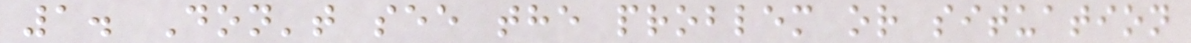1. Don't see the problem or situation
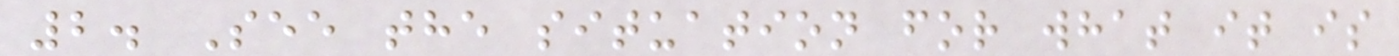2. See the situation for what it is
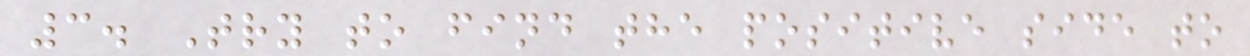3. Try to find the positive side to
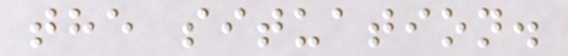the situation.
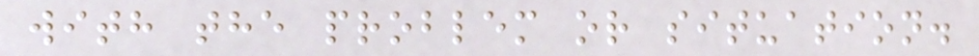with the problem or situation.
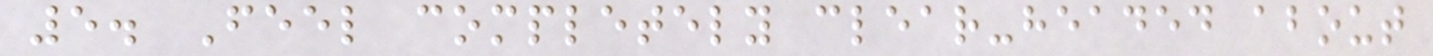5. Feel completely clear-headed about
